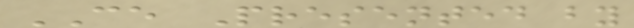CE Presented by
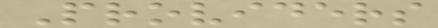Providers
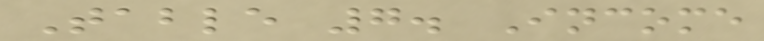Table 7. Income
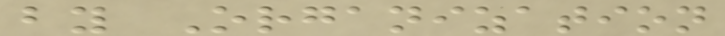by Organization
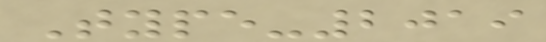Type-2019
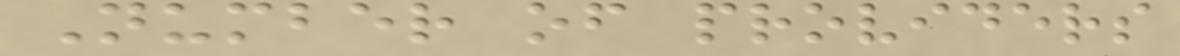Number of providers
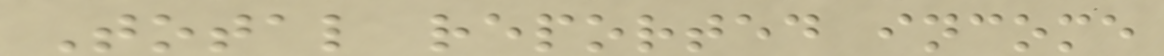Total reported income
